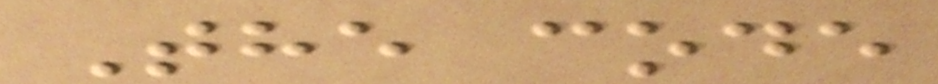The code
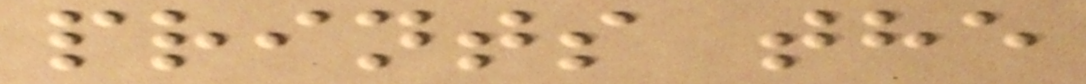prints the
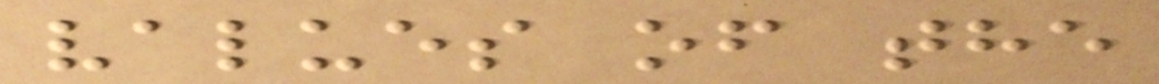values of the
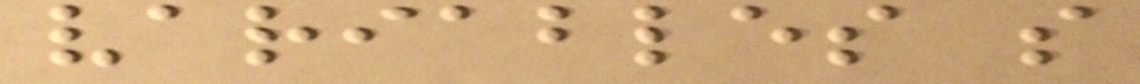variables s
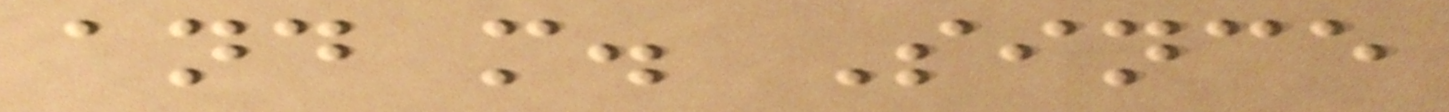and m. Since
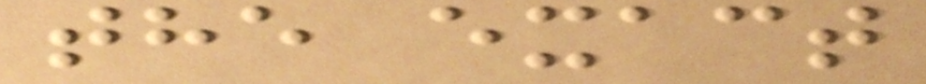the exact
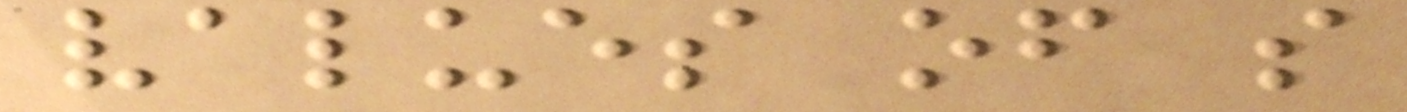values of s
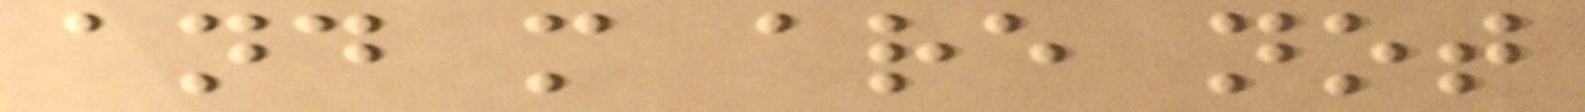and m are not
